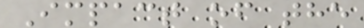Impact of the
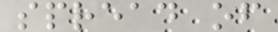spread of
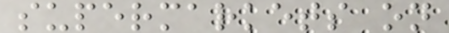supermarkets on
